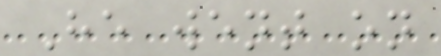He went on
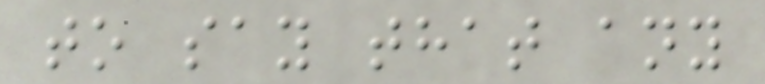to say that any
